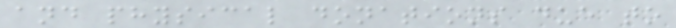and physical donations due to
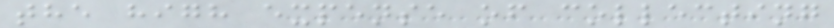the high expense of collecting
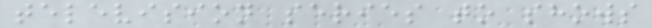television series to shows
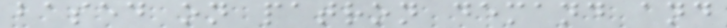based on patron demand and
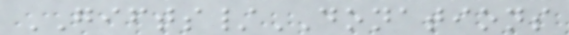GIFTS/DONATIONS
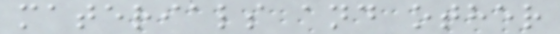materials and other
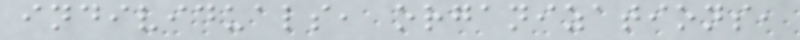individuals, organizations,
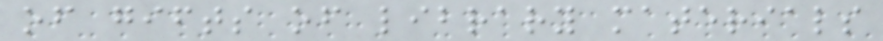of gifts of library materials
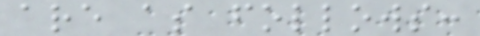are as follows:
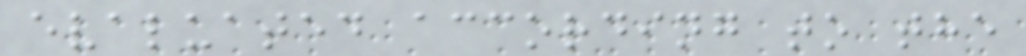evaluated according to the
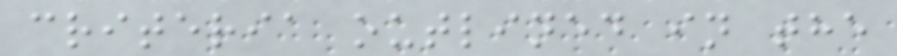criteria outlined in the
